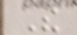The
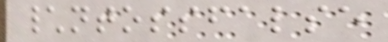\ntossfalse
